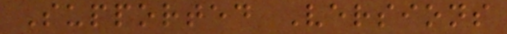Supported Versions
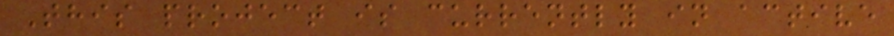This project is currently in active
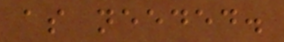as needed.
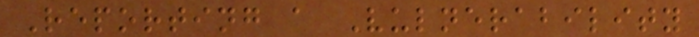Reporting a Vulnerability
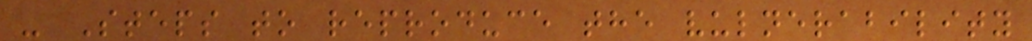- Steps to reproduce the vulnerability
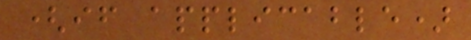(if applicable)
